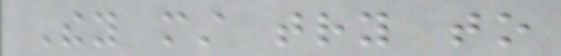They must try to
